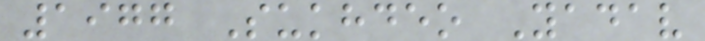1977 Sukhdeo Yadav
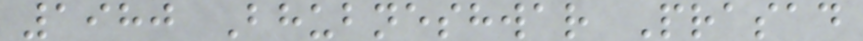1980 Bhubneshwar Prasad
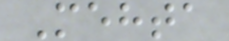Mehta
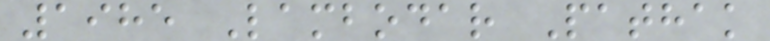1985 Lambodar Pathak
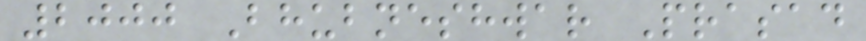2000 Bhubneshwar Prasad
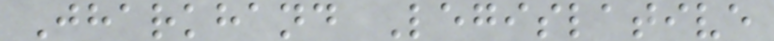Jharkhand Legislative
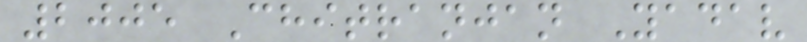2005 Chitranjan Yadav
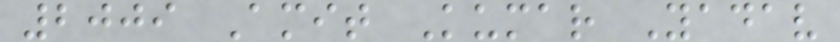2009 Amit Kumar Yadav
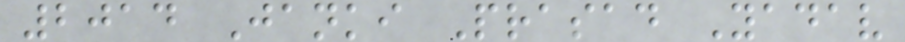2014 Janki Prasad Yadav
